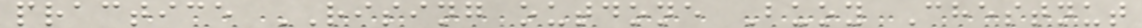practice RISING outdone Buoy Chestnut
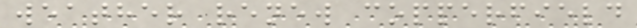weather renew copperfield
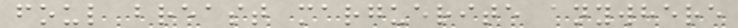foul breast marguerite anywhere
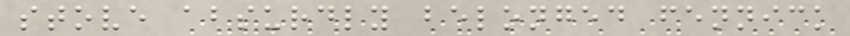stove absurdly belonged fennick
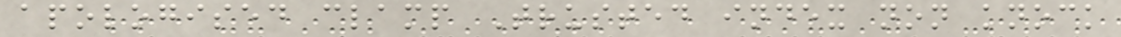apologised clamp Trusted index non knock
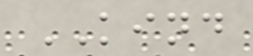KIND
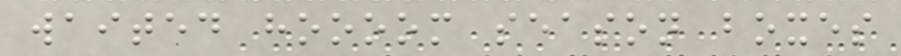waited hoooom season boxes
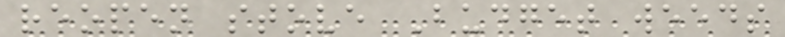reopen stove Budget weeds
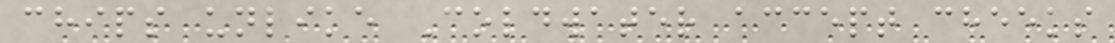chips unlike Coldwater accept cheeks
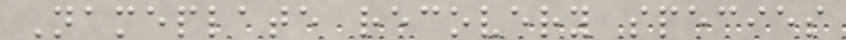Nameplate recovery species
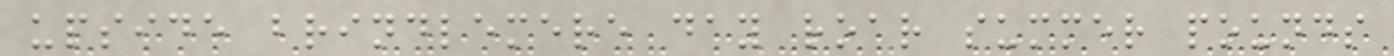upside brindlemere day roar summer pounds
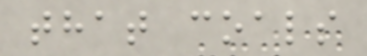that coals
